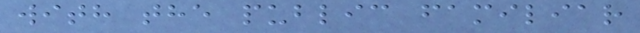with the public familiar
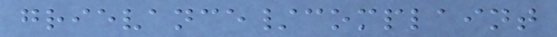grievance/complaint
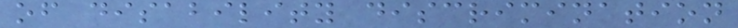of disability discrimination
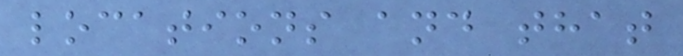locations and that
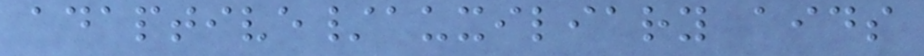adaptive/auxiliary aids
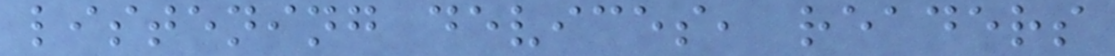listening devices, readers
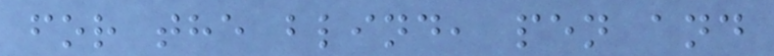for the blind, pen and
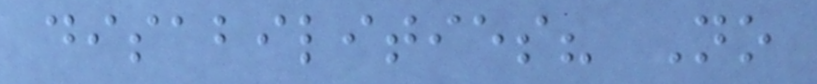disabilities? No
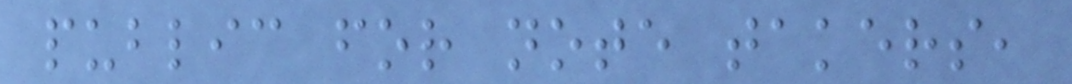public for note takers,
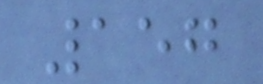157
